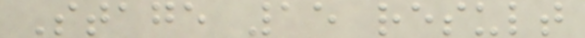Stage 15 result
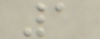1
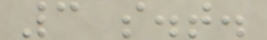3 s.t.
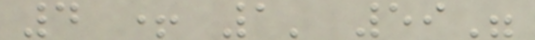4 + 1' 59"
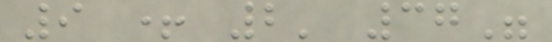9 + 2' 37"
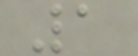1
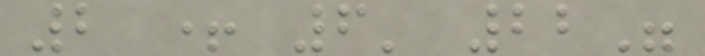2 + 6' 22"
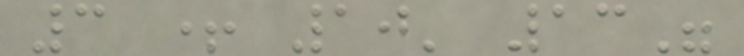3 + 10' 13"
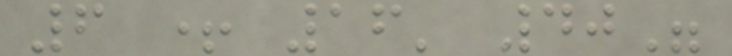6 + 16' 40"
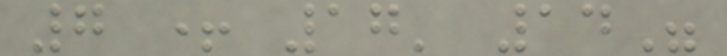7 + 17' 14"
